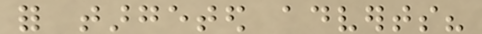for targeted adverts?
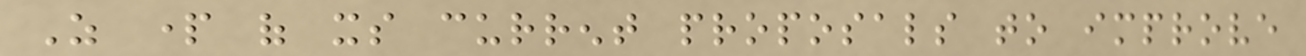As part of its current proposals to improve
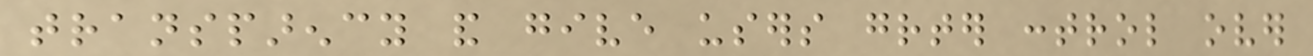transparency and give users greater control over
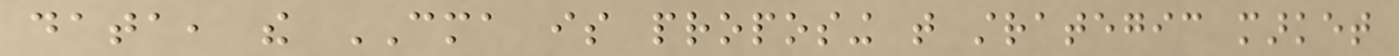data, the CMA is proposing that strategic market
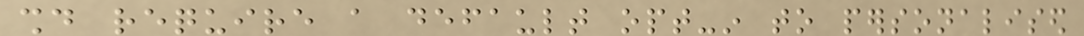should require a default opt-in to personalised
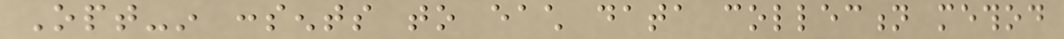Opt-in consents to each data collection method
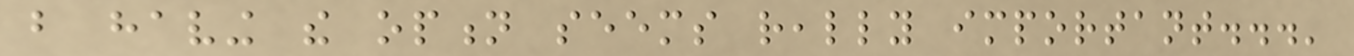but having the option seems really important...'
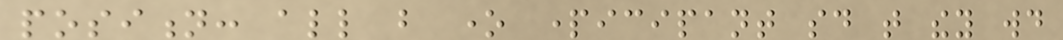position: all but one participant said that they would
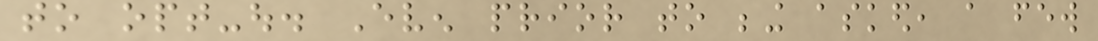to opt-out. Even prior to being asked, a few
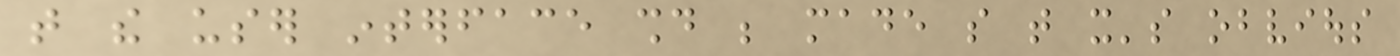that the user interface should be made so that it's obvious
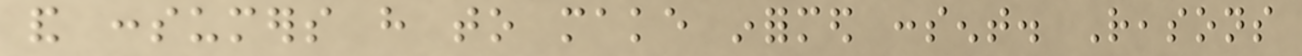and consumers have to make informed consent. Reasons
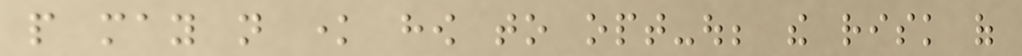people may not know how to opt-out; the risk of
